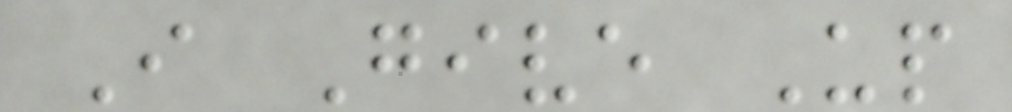I Give Up
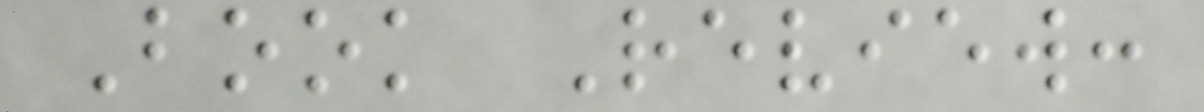Book Review:
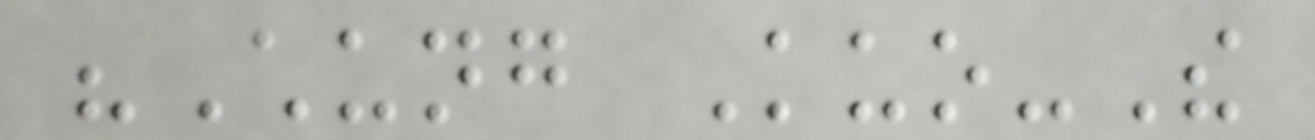"Chung Kuo-The
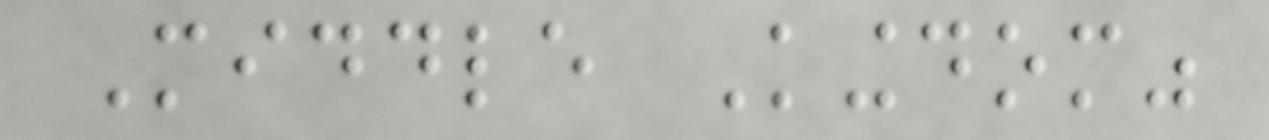Middle Kingdom"
